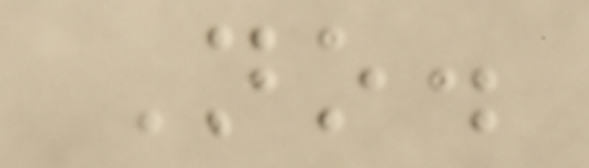No.
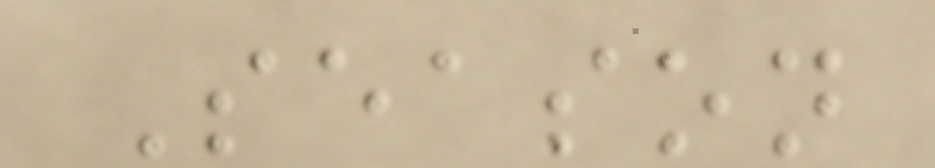Season
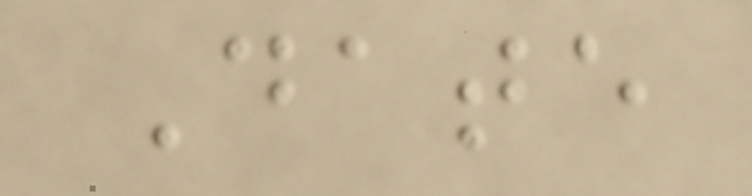Date
